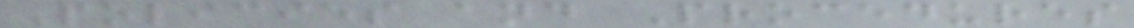Policies and Procedures
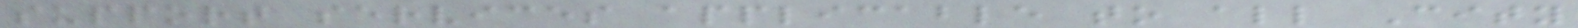support services applicable to all City
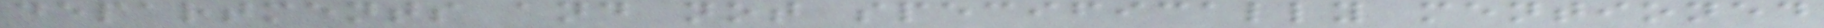departments and not specifically mentioned
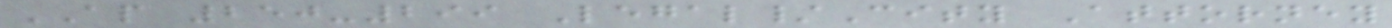AP 250-299 Legal/City Attorney
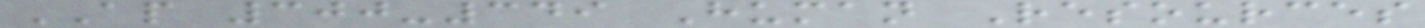AP 300-349 Human Resources
